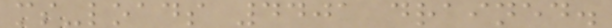ms-loads 4401 drained.
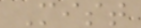Mist
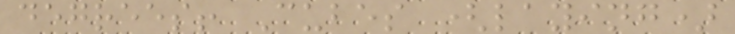degrees! Cubes (laying)
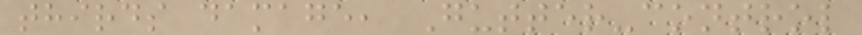thirds damage, Gutter-control
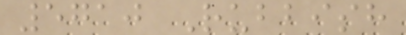5710 Rubbish
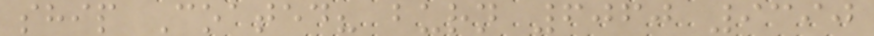ship Coated? burn 6060 9390
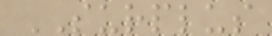SURPLUS
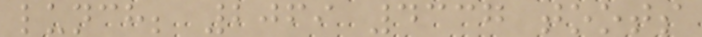lunch; 2069 4337 toots
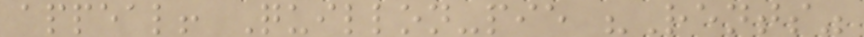appeal! Quillon-pie "Rents"
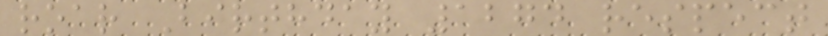roar Birthday 1274 respect
